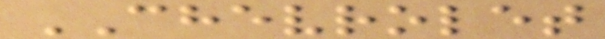CHEVROLET
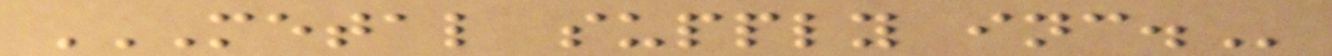METAL SUPPLY INC.
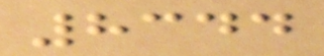8344
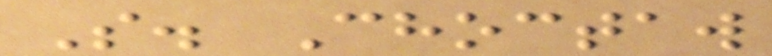S. Choctaw
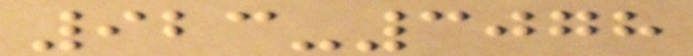923-3078
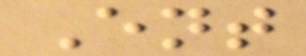Ent
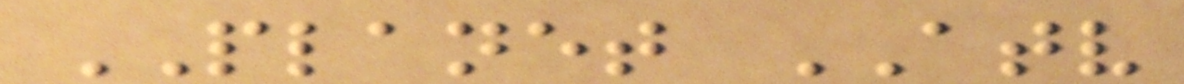PLANET ATV
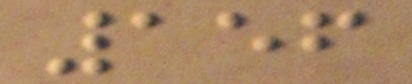156
